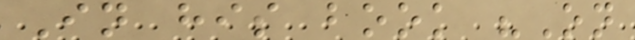In his book "On
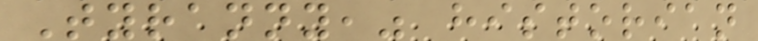Tyranny," historian
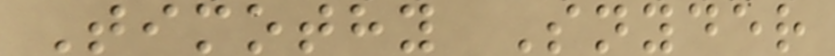Timothy Snyder
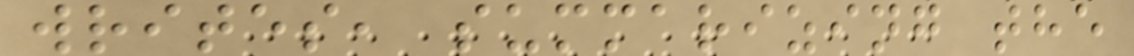writes, summarizing the
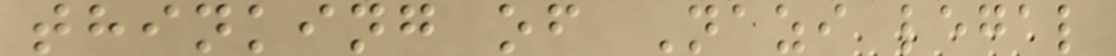thinking of Nazi legal
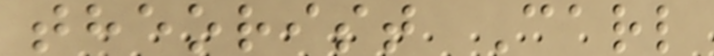theorist Carl
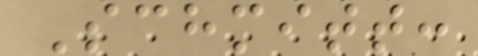Schmitt:
